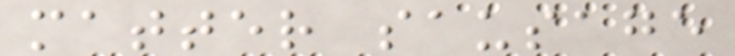matter sausage
